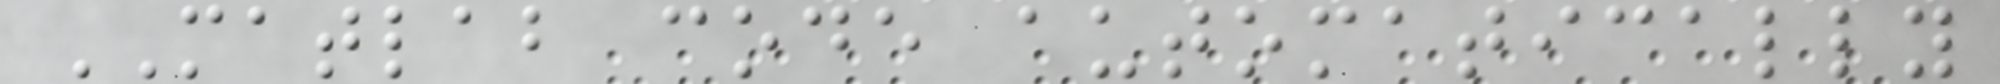MATLAB code automatically
